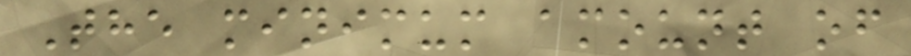The minimum amount of
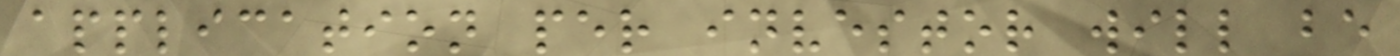application per investor will be
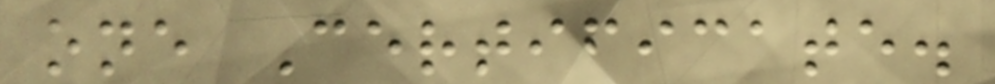one Certificate.
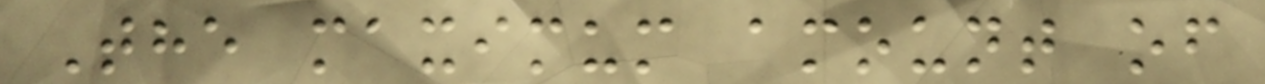The maximum amount of
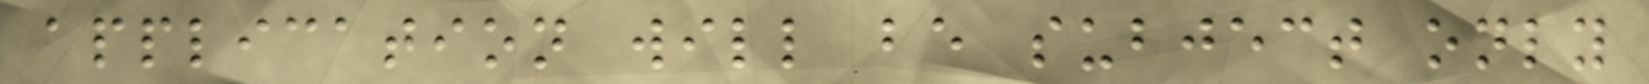application will be subject only
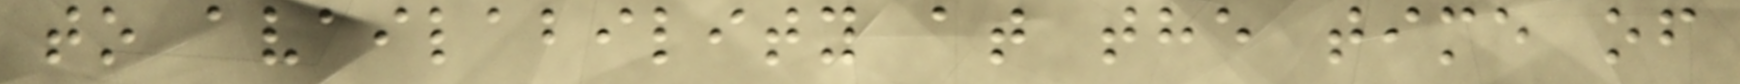to availability at the time of
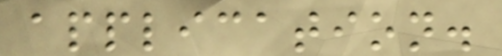application.
